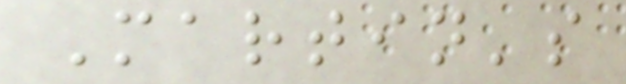Martin's
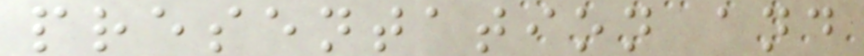presentation and
